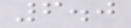6.0
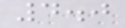4.0
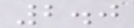2.0
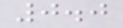0.0
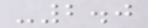-2.0
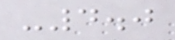-4.0
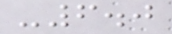-6.0
